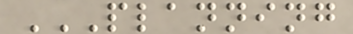PLANNING
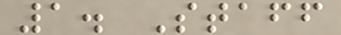1. Staff
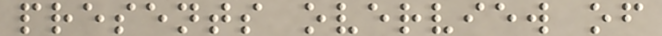presents overview of
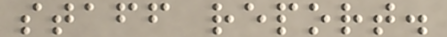staff report.
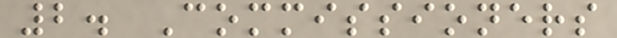2. Commissioners
